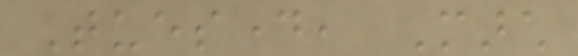Tuesday, March
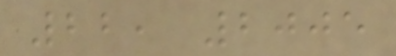22, 2005
